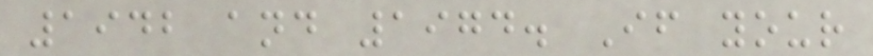1942 and 1974. If your
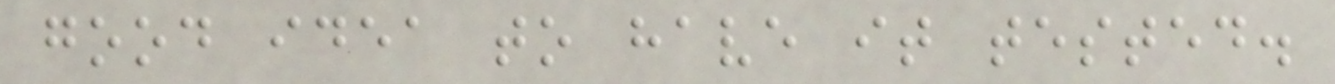good idea to have it tested.
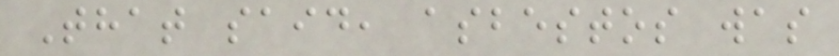That said, asbestos was
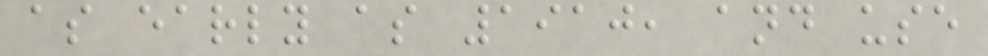as early as 1910, and use
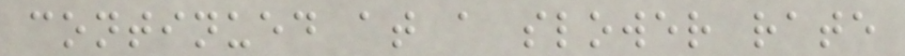continued at a slower rate
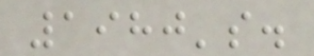1980's.
